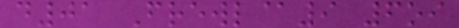d01 Frewl@9 6oi
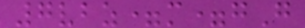7vbz=m=gG
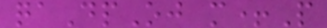qaDpOj m+P
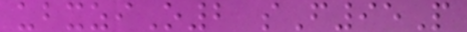ubxziO2 sF95P
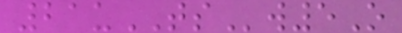21uTSw5O
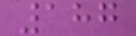187
